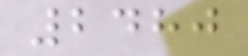2480
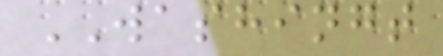WASHINGT
